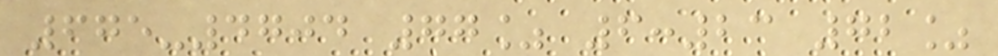675-4704 77% 6:23 72%
